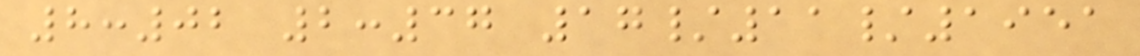8:02 2:37 17/11/1951
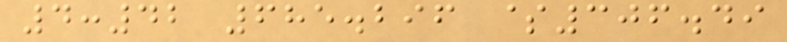4:42 685.296 $306.49
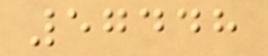57448
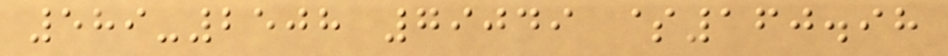589-2508 79049 $160.98
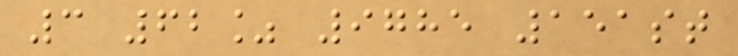3 62% 9785 151st
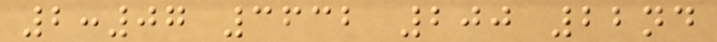2:07 3632 200 22nd
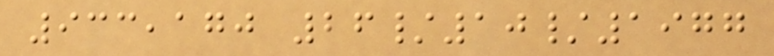933,170 26/10/1977
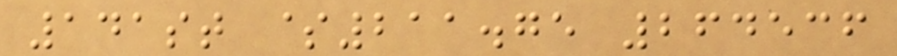141st $211.75 264536
